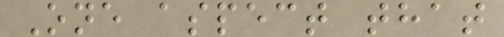One aspect that
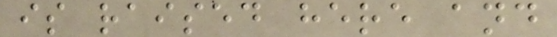is raised here and
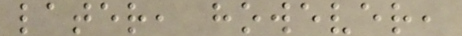later, however,
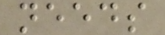needs
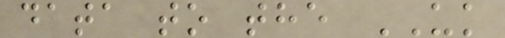data to the UK
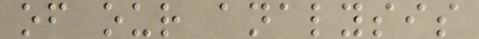of our analysis
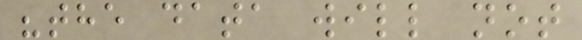"the data will not
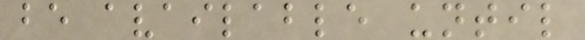be available until
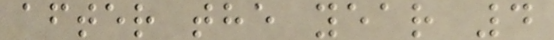after the year 4
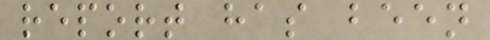report has been
